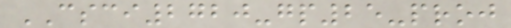CSCI2720-gp25-proj
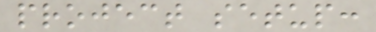project setup:
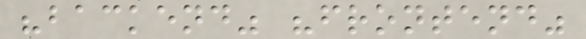"backend" "frontend"
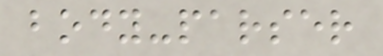body-parser
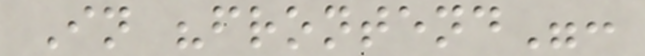In "frontend":
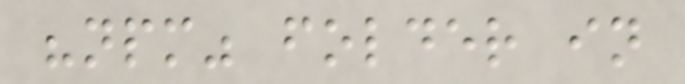"npm" folder in
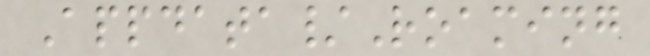Appdata/Roaming
